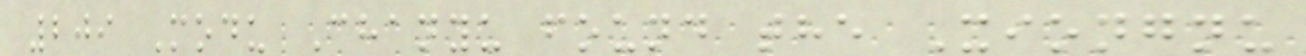209 Modu Chanyu found the Xiongnu
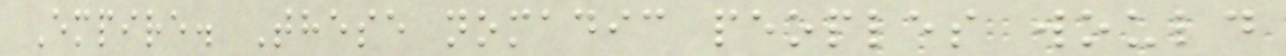Empire. These nomadic peoples would
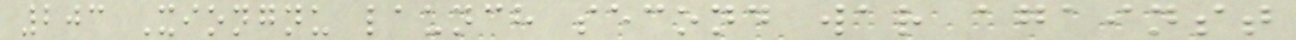203 Xiongnu launch second war against
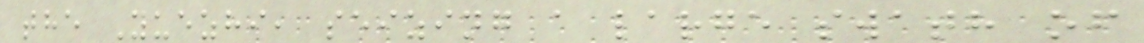the Yuezhi, seizing a large swath of
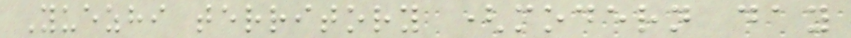Yuezhi territory (modern day
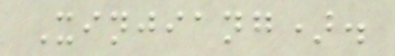Xinjiang).
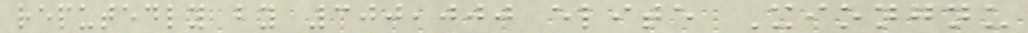reputedly by 300,000 elite Xiongnu
